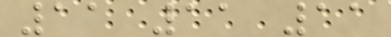11 11 11
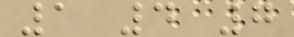1 4 7
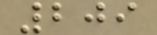209
